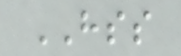HSS
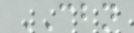CBN
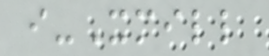i-Xmill
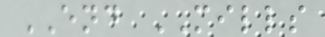END MILLS
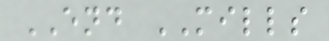END MILLS
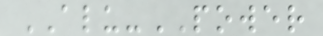ALU-POWER
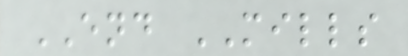END MILLS
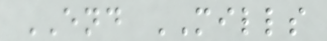END MILLS
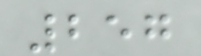257
